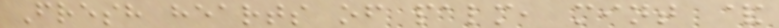Fresh hearts of palm, mint &
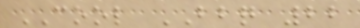COOL BBQ 22
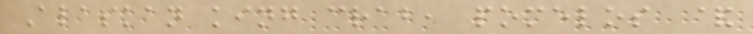Alaskan king crab, pomelos &
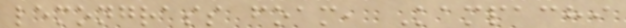lemongrass foam, Kampachi
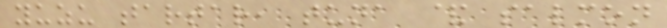yuzu tartar, tuna & salmon
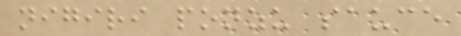nigiri ponzu sauce
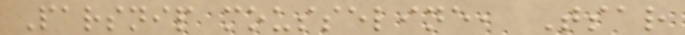Parsnip mousseline, Tsar
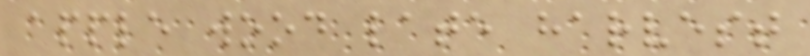apple wood late harvest
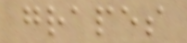grapes
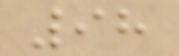98
